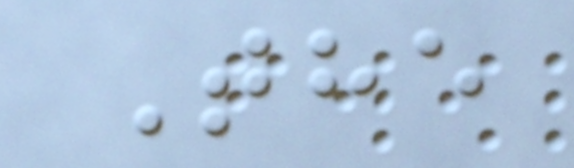The
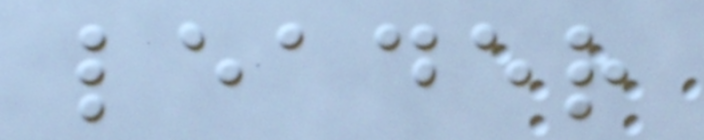leader
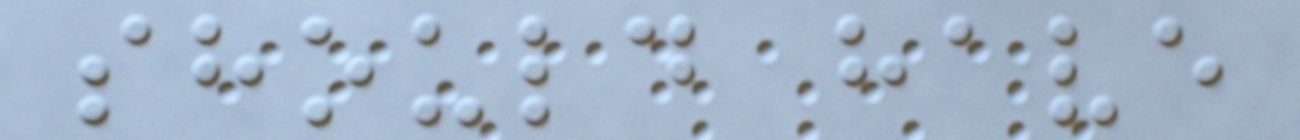should have
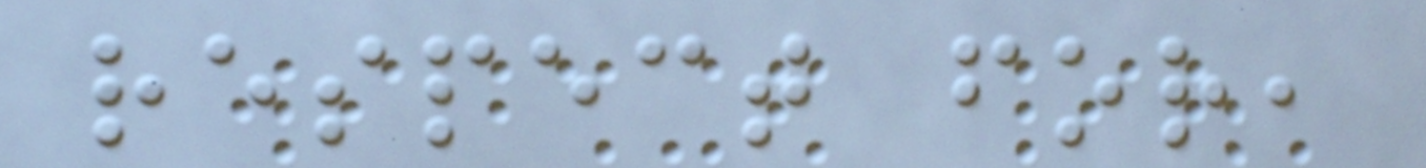respect for,
